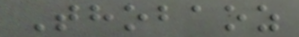Thobaoz
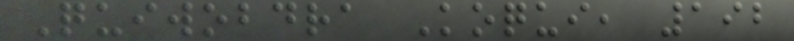Quiwobdra Koqui, 192
